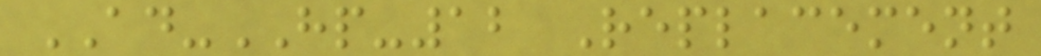AD-HP-12 Replacement
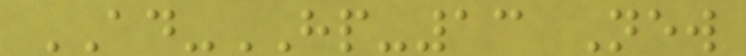AD-HP-13 New
